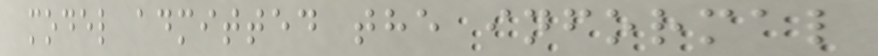model admitted the informal
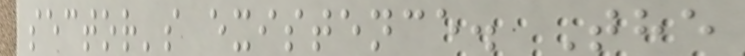sector's existence. The
